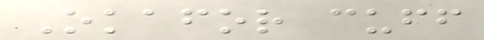Okafor cuff
